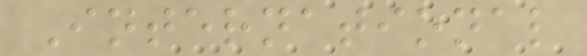International
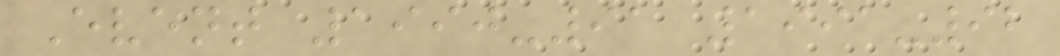Event 1990-91 1991-92
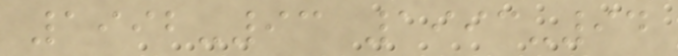1992-93 1993-94
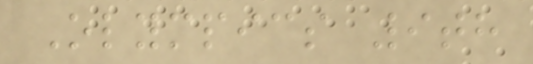Olympics 9th
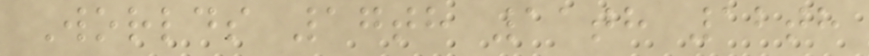Worlds 17th 11th 12th
